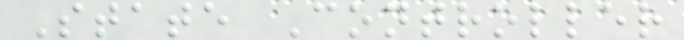State Controller
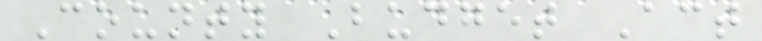County Budget Act
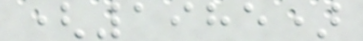(1985)
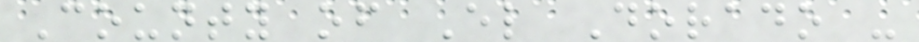County of El Dorado -
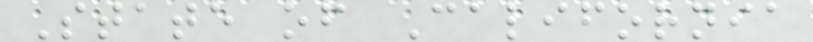State of California
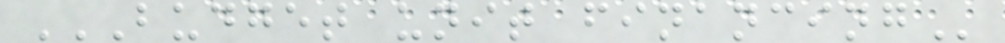BUDGET UNIT FINANCING
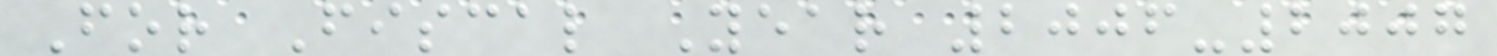For Fiscal Year 2006-2007
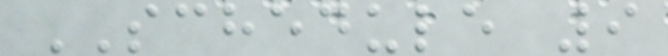SCHEDULE 9
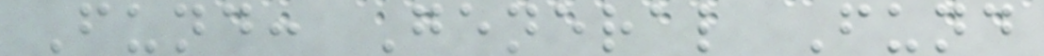Fund: General Fund
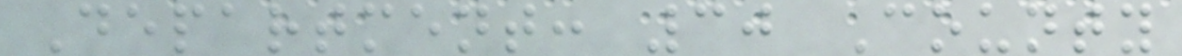Department: 30 County
